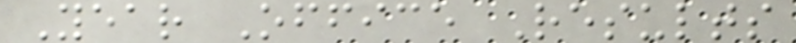Year Office Results
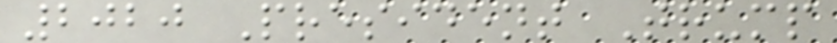2020 President Trump
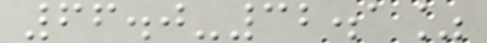66.0-32.1%
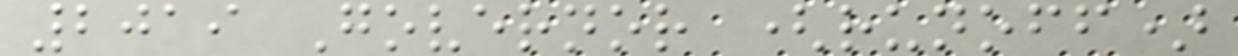2019 Governor (runoff)
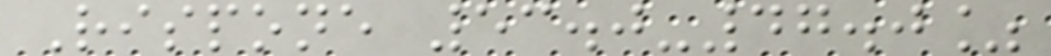Rispone 53.0-47.0%
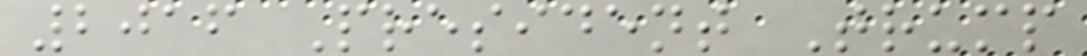2016 President Trump
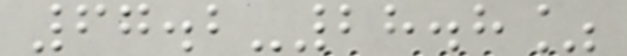67.2-28.8%
